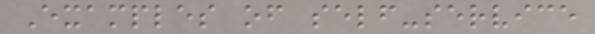Examples of self-service
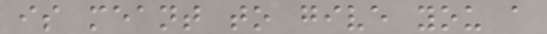is meant to give you a
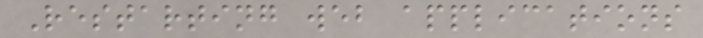Restarting web applications
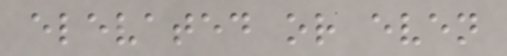elevated or even
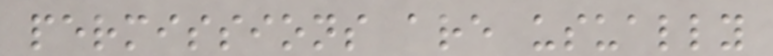permissions are usually
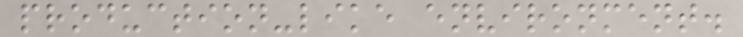production-like environment.
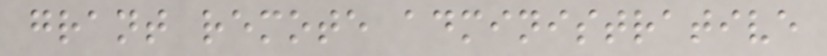grant remote administrative
